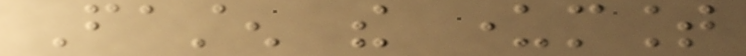Fasten the undermount
